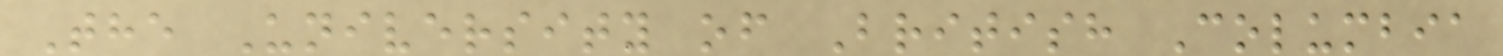The University of British Columbia
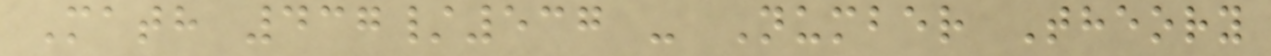Math 437/537 - Number Theory
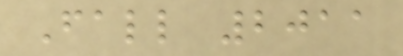Fall 2011
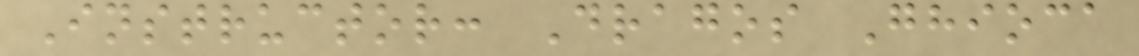Instructor: Dragos Ghioca
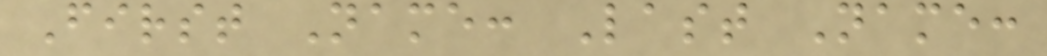First Name: Last Name:
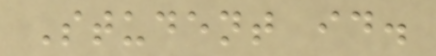Student id.
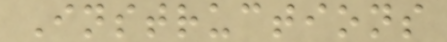Instructions
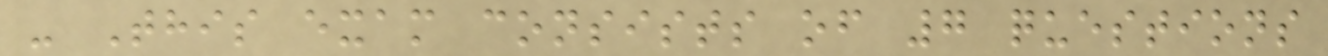- This exam consists of 7 questions
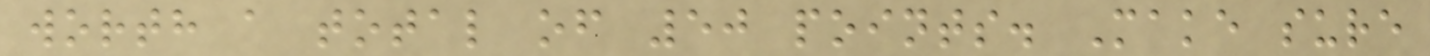worth a total of 50 points. Make sure
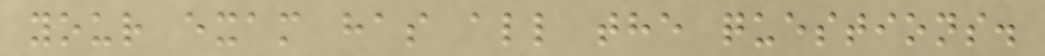your exam has all the questions.
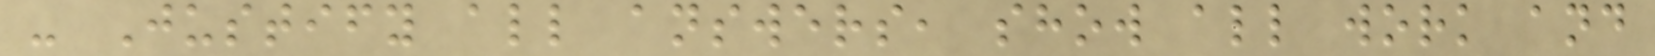- Justify all answers, show all work and
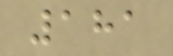181
